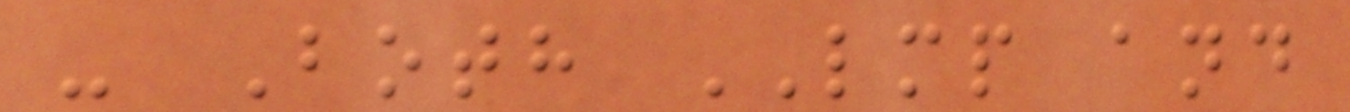- Both LMP and
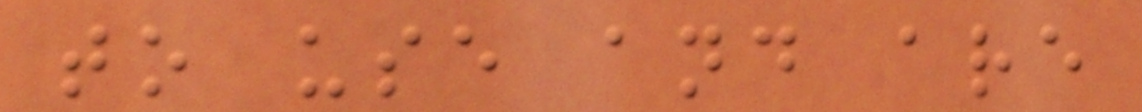to use and are
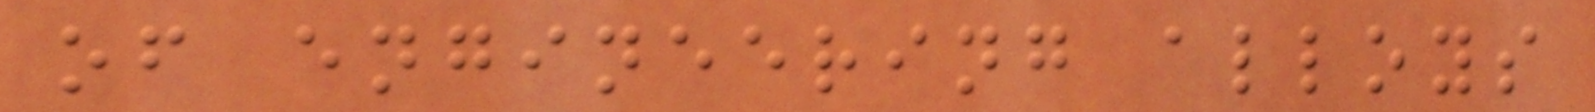of engineering alloys
